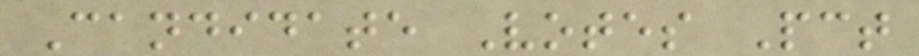Candidate Votes Pct
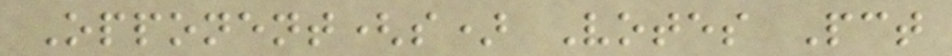Opponent(s) Votes Pct
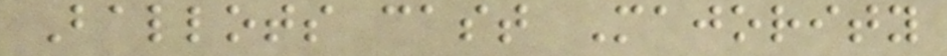Ballots cast Majority
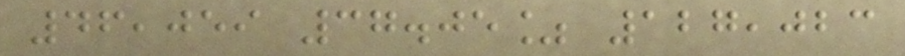46,059 37.05% 127,023
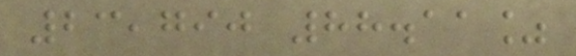23,790 88.11%
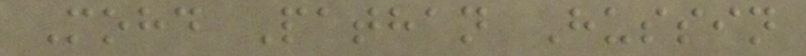Mohd Pathan Hussin
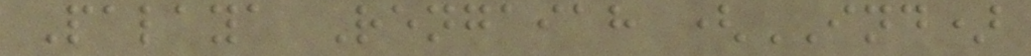Palaya Rengaiah (IND)
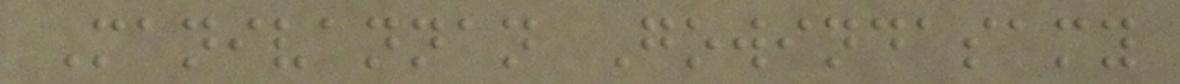Manivannan Gowindasamy
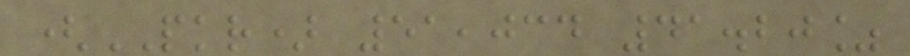(PKR) 51,034 41.20%
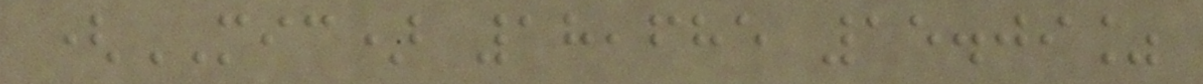(MIC) 18,685 15.09%
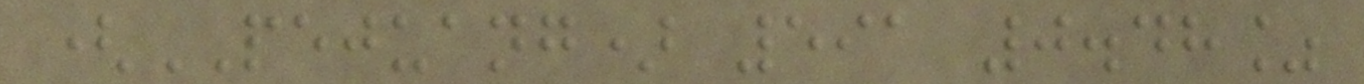(PEJUANG) 591 0.48%
